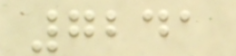7241
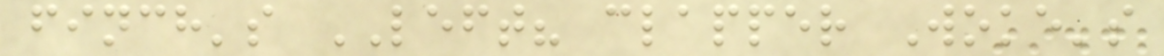finch's LEFT? clapper Woke's
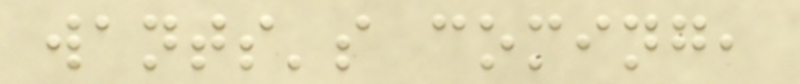wants's coming,
